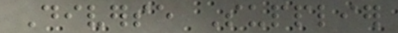Diverse Supplier
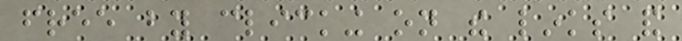free by clicking on the links and
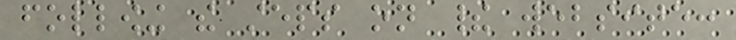following the steps on their website:
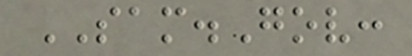SAM.Gov:
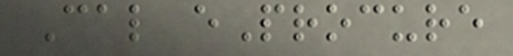Cal eProcure
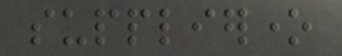supplierone
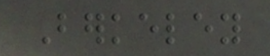Berkeley
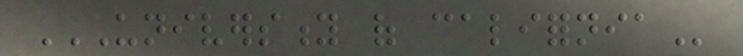UNIVERSITY OF CALIFORNIA
